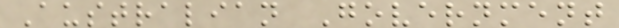Australian Government
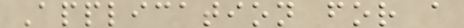Application for a
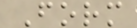Form
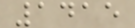1415
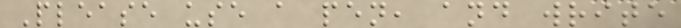Please use a pen, and write
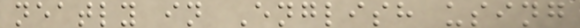neatly in English using
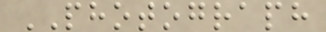PHOTOGRAPH
